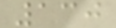130
